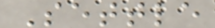Settle
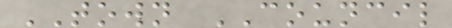TOWN COUNCIL
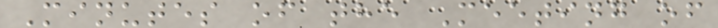Minutes of the Meeting of
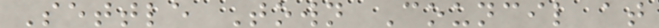Settle Town Council at
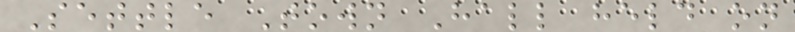Settle Town Hall held on
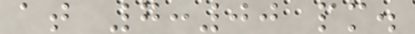at 7:00 pm.
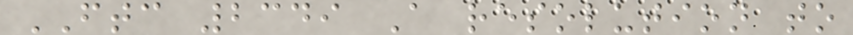FTC 2349 A resolution to
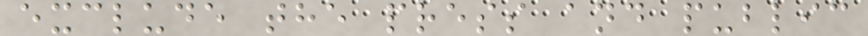exclude the press and public
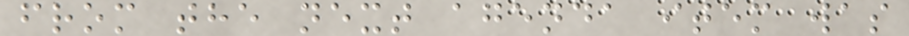from the next agenda item was
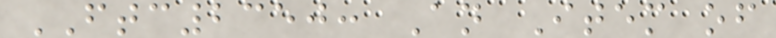FTC2350: An Item of
